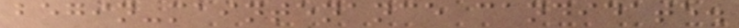begin-maintenance candidate.
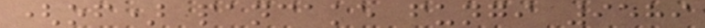(of) pancake fungi 9589
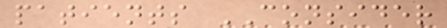patients CONSIDER
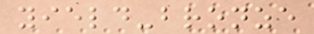yield-bronze
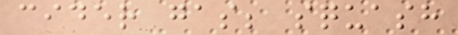cider gas; squash
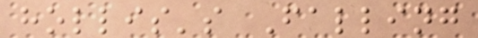hollis's Falling
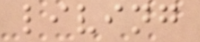living
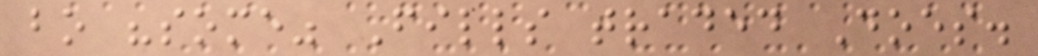bo "some" Fills traded Does.
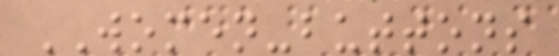WOMEN-buttons
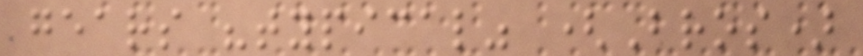gears "typical" (Bros)
